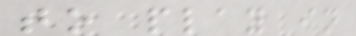to play in
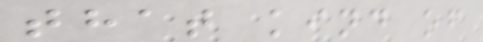that kind of
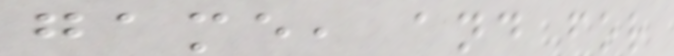game, and for
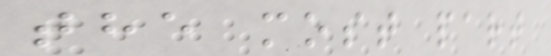the most part
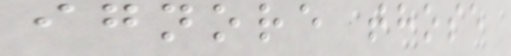ignore those
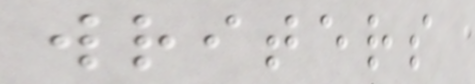writers
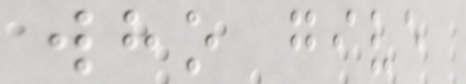who give
